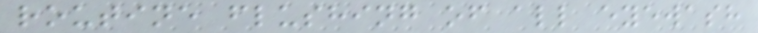routine flushing of all eyewash
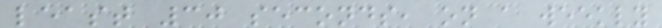least 30 seconds, on a weekly
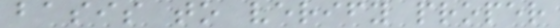basis to verify proper
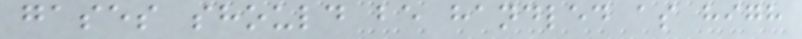gases should be handled as high
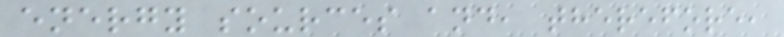energy sources and, therefore,
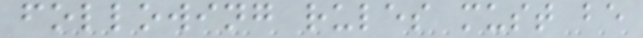following rules must be
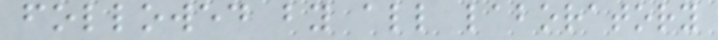followed by all laboratory
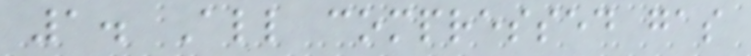1. All compressed gas
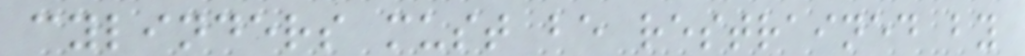cylinders must be restrained by
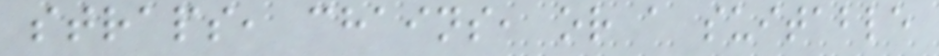straps, chains, or a suitable
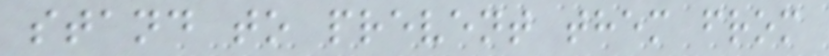stand to prevent them from
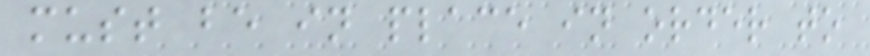must be in place in order to
